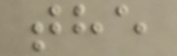the
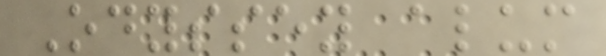Odyssey alum
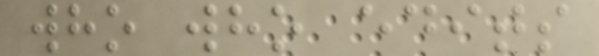who who edits
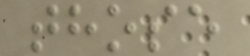those
